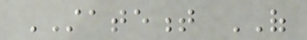STATEMENT OF
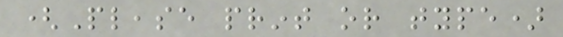(Please print or type)
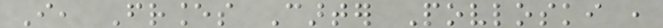I, Frances Carter Povloski ,
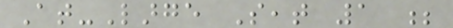At-Large Seat 1 ;
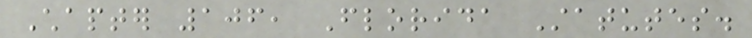Chapter 106, Florida Statutes.
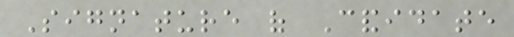Signature of Candidate
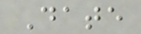Date
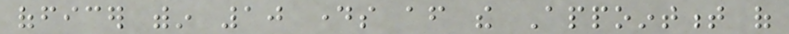officer within 10 days after the Appointment of
